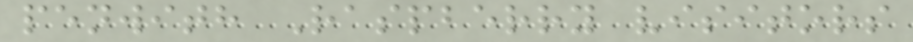penwith Raspberry visitors
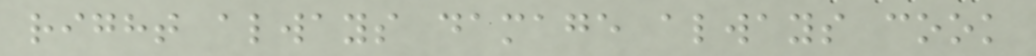right always damage always cook
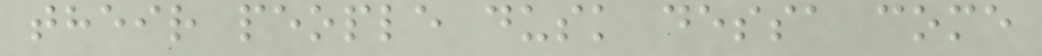their people dusk dessa come
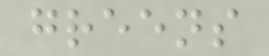greens
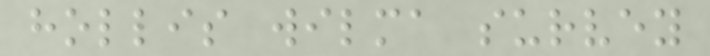hollis wilma survey
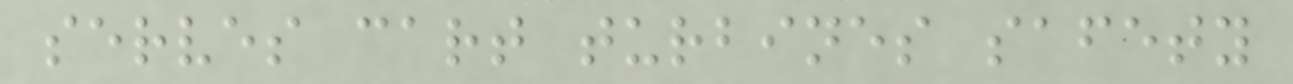serves cart turbines safety
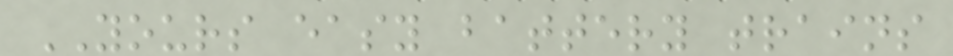YOURS easy battery trains
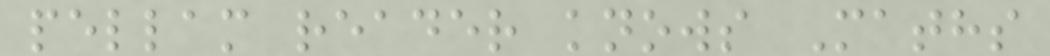pellam reader knows Maths
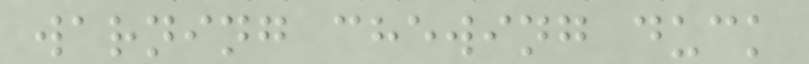warning chewing duck
